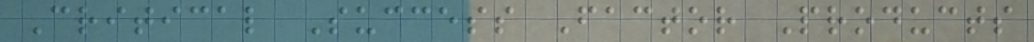Critical Success Factor Products
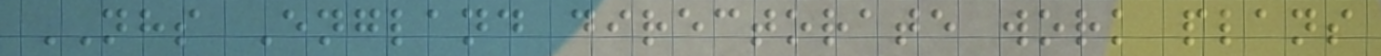NHS England directorate work plans
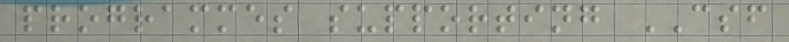programmes supporting CSF
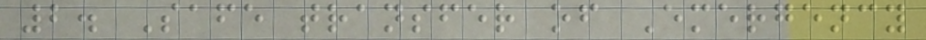2. Safe transfer of Emergency
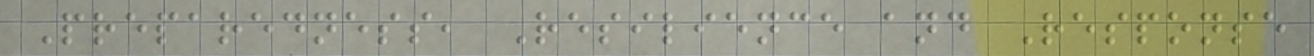Preparedness, Resilience and Response
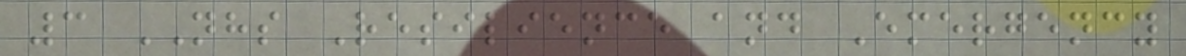3 NHS Resilience and Emergency
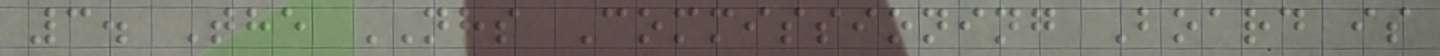3. The NHS Commissioning Board is
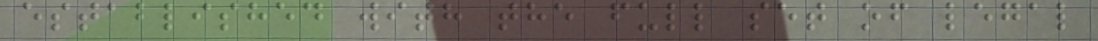established with the full set of legal
